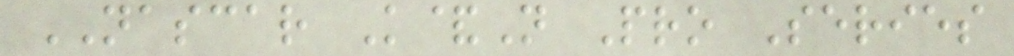NASCAR K&N Pro Series
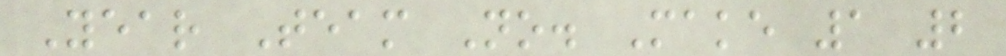Year Team No. Make 1 2
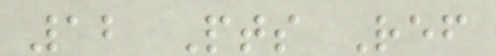12 Pts Ref
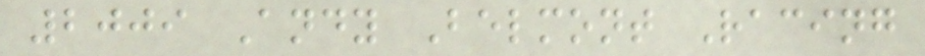2009 Andy Belmont Racing
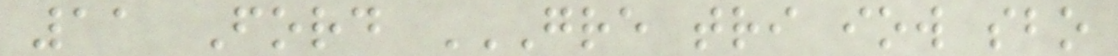11 Ford GRE TRI IOW SBO
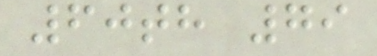60th 79
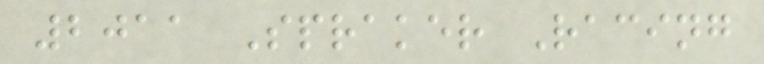2011 Spraker Racing
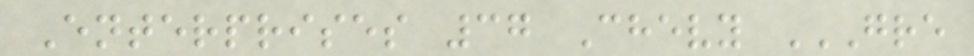Enterprises 37 Chevy GRE
